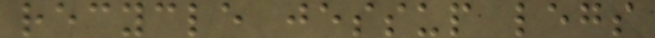recycle jessup legs
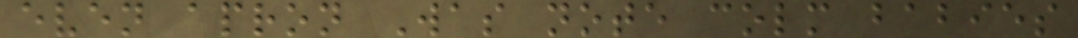even apron Was note colm babies
